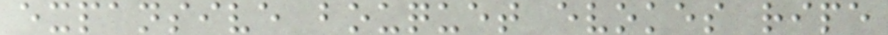expansive bouquet evokes ripe
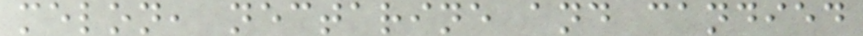melon, nectarine and candied
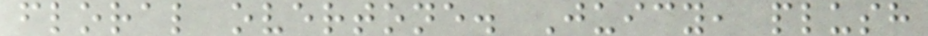floral overtone. Juicy, plush
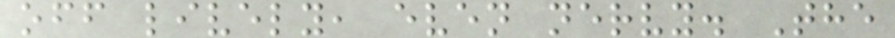off lively, even nervy. The
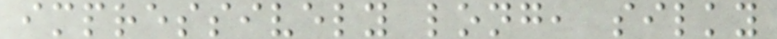impressively long, silky
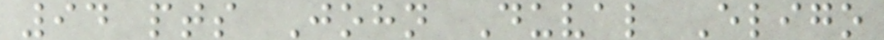94 pts John Duval Eligo
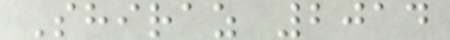Shiraz 2014
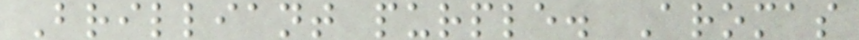Brilliant purple. Aromas
